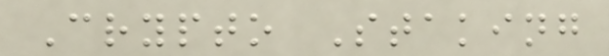Crypto Staking
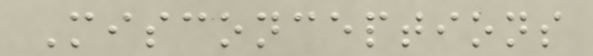Misconceptions
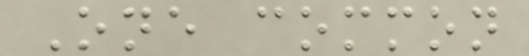One common
